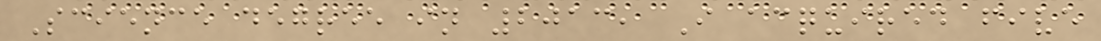Science degree in 2013, I acquired five
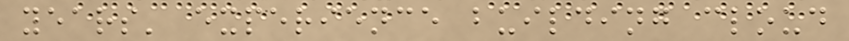years' experience building cloud
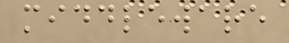middleware
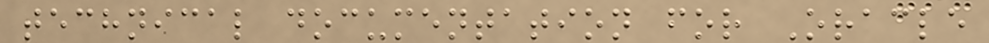technical documentation for Oracle
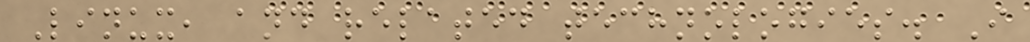Linux, and related technologies. I
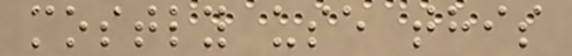mostly use this
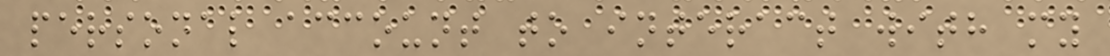personal account to interact with my
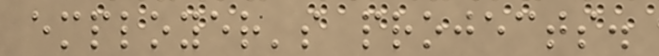employer's projects.
